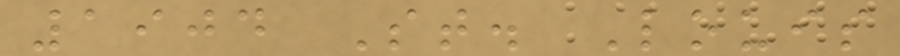1904 St. Louis
